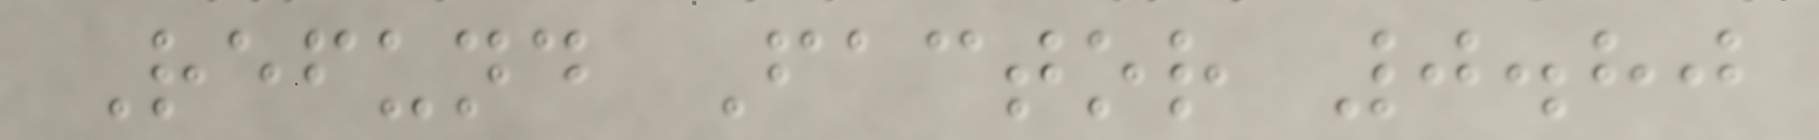Refund Factor 0.80
